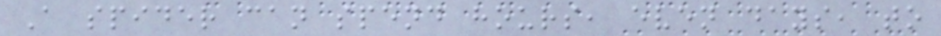A spider can spend hours, even days, to
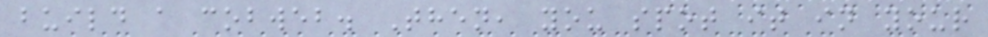build a cobweb. Then, you spot it in your
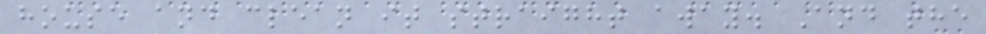house and clean it straight away. And the
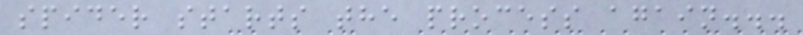spider starts the process again...
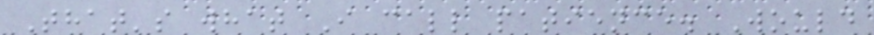That's what I call patience. Would
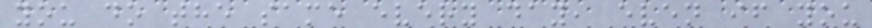you do the same every day, even if you
